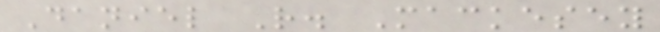Daniel R. Mackesey
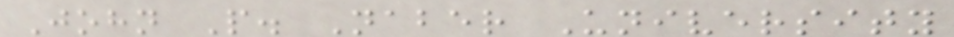John P. Naber University
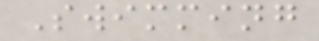Swimming
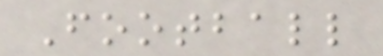Football
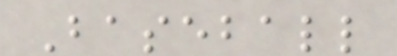Baseball
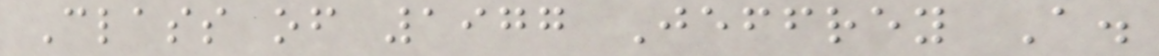Class of 1977 Jeffrey A.
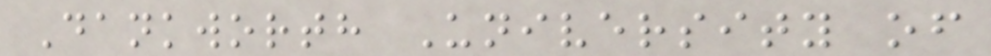Dankworth University of
